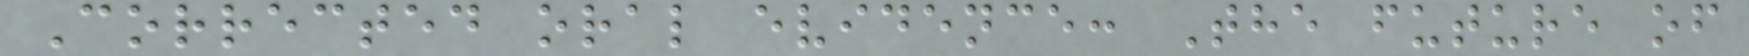Corrected oral evidence: The future of
